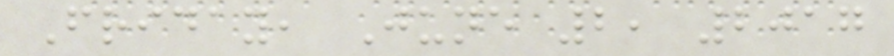Friday, June 2, 2017
